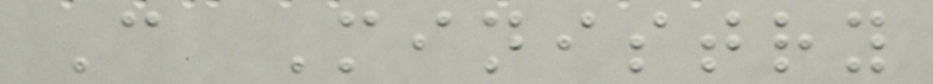C Ministry
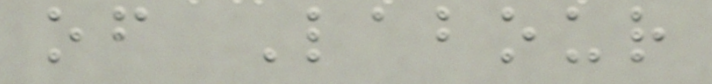of Labour
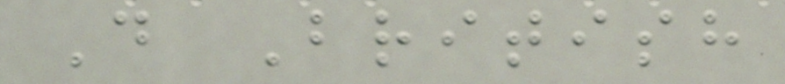D British
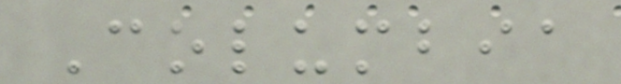Columbia
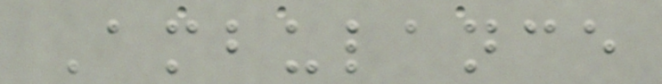Ambulance
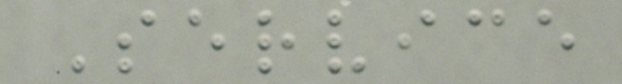Service
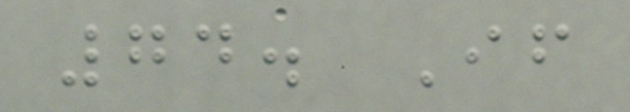74. If
